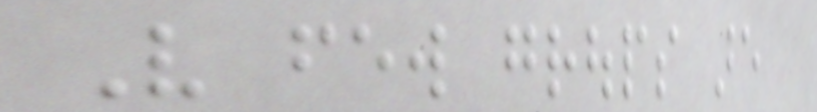Very few groups are
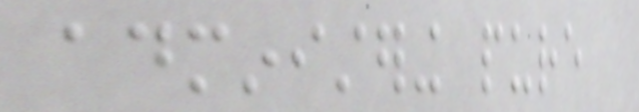administering pure
